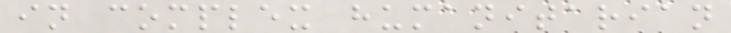in complex humanitarian
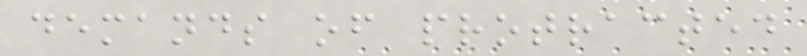demands of protracted
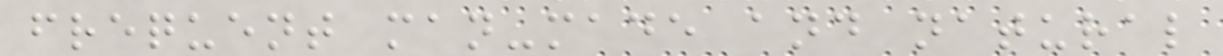frequent man-made and natural
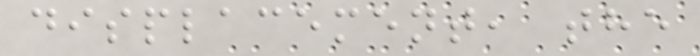displacement, the
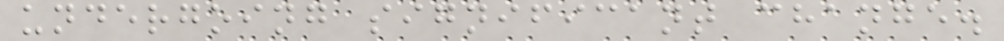undergoing significant change.
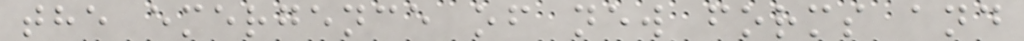the emergence of new forms and
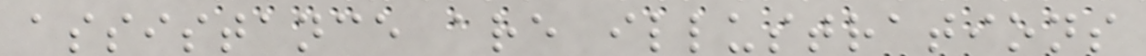assistance are illustrations
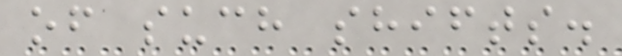of such shifts.
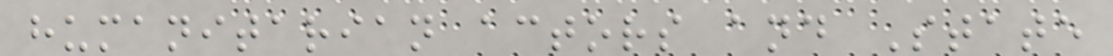humanitarian actors and State
